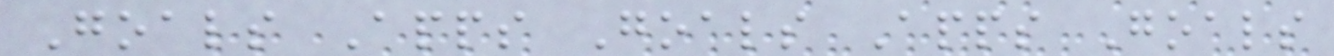Goals Apps Goals Apps Goals
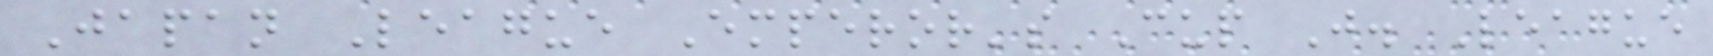Japan League Emperor's Cup J. League
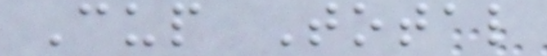Cup Total
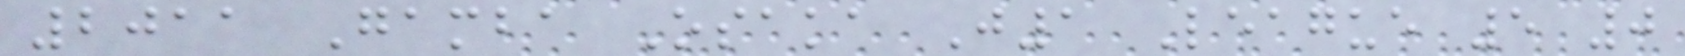2011 Gamba Osaka J1 League 5 0
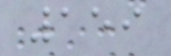159
